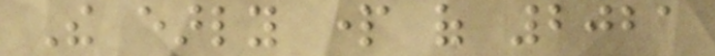The early part of 2021
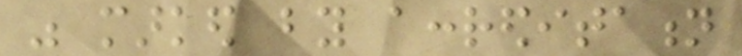was marked by accreditation
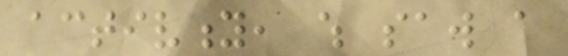activity, which saw a
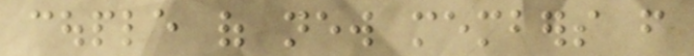couple of new members from
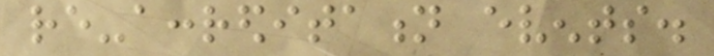re-accreditation events.
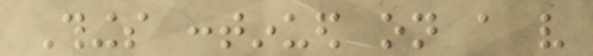Things continued on a very
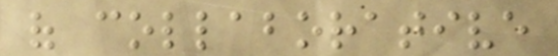of collaborative
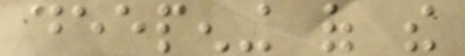deepening of the
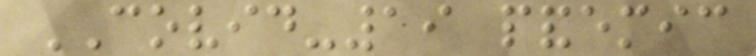COVID-19 pandemic
